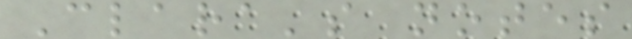Clara's notes
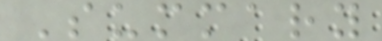Summary
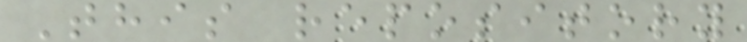This repository
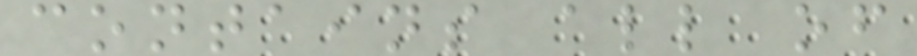contains all of
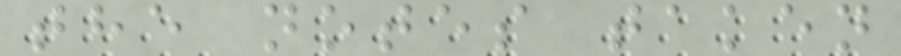the notes taken
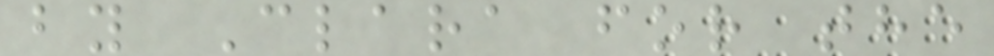by Clara for the
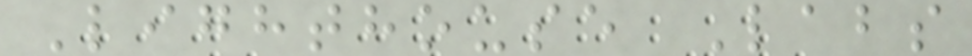Lighthouse Labs
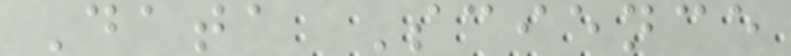Data Science
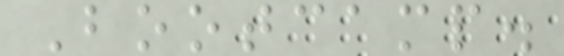Bootcamp.
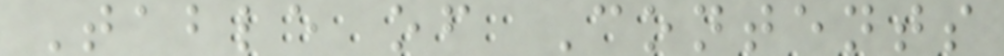Table of Contents
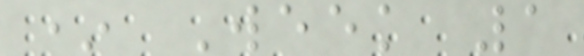* Week 1
